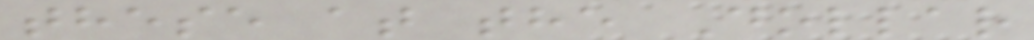these at the Dollar
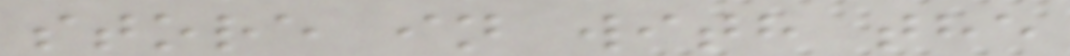store in with the
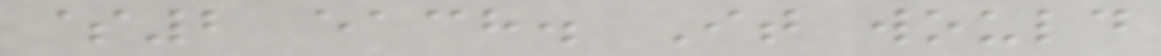$2 each. It would
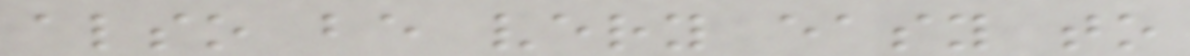also be very easy to
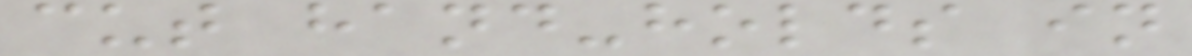cut hand-holds in
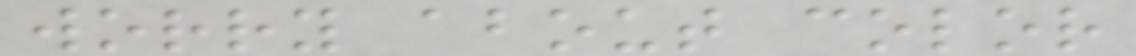worry about color
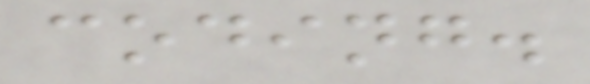coding.
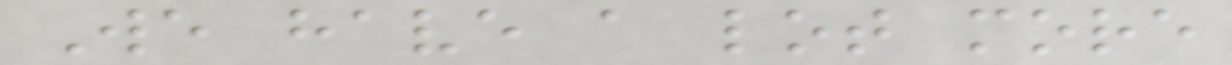We have a lot more
